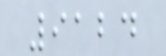9124
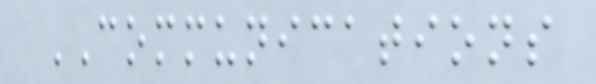COMMUNICATIONS
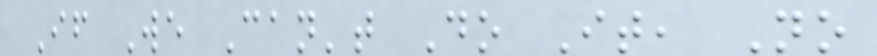If We Can't Do It, No
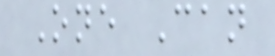One Can
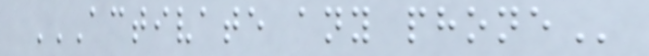ACTIVATE ANY PHONE
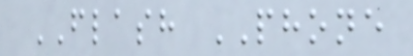FLASH PHONE
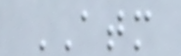ATM
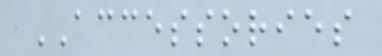ACCESSORIES
